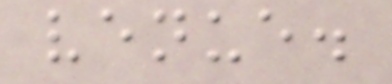venue.
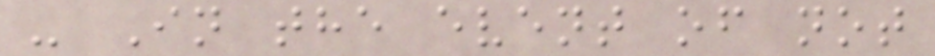- In the event of not
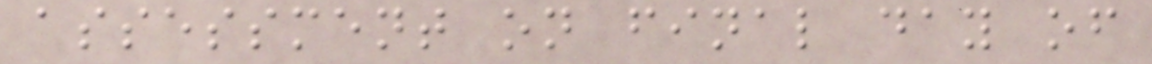assessment on final day of
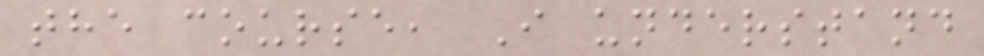the course, I understand
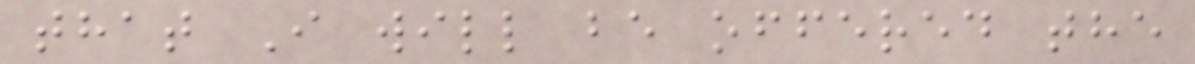that I will be offered the
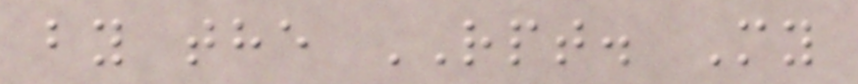by the RPT. My
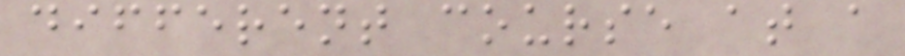different course at a
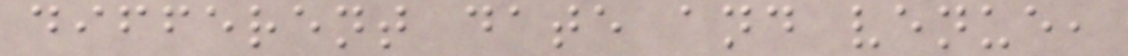different date and venue,
